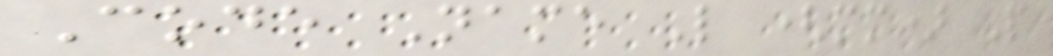Code Name L (mm) P
